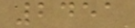2451
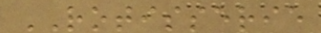ROTISSERIE
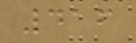416
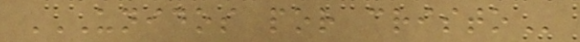UNIDOS POR CRISTO
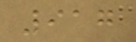917
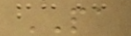PA
